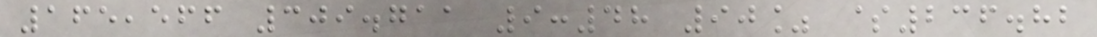165,566 309.711 9:48 90% $236.82
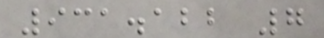931.122 7
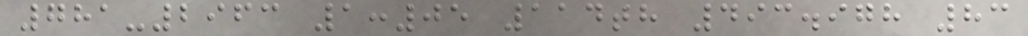781-2963 1:05 114th 493.978 83
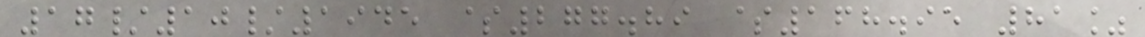17/10/1945 $277.89 $168.95 81%
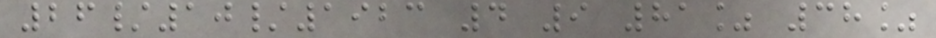26/10/1923 4 9 81% 38%
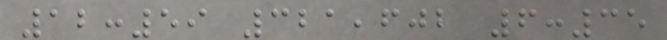12:59 321,602 6:35
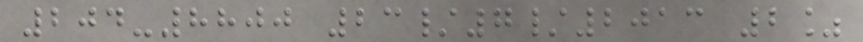204-8800 23/7/2013 2%
